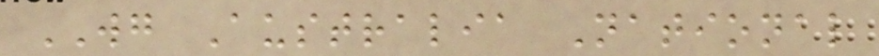WG Australia National
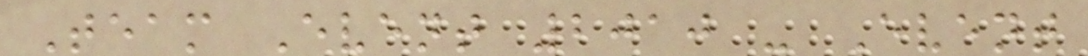Team Event 2010 - Event
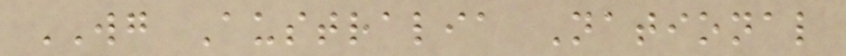WG Australia National
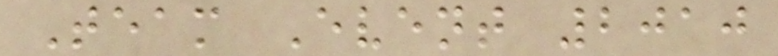Team Event 2010
